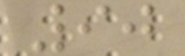90
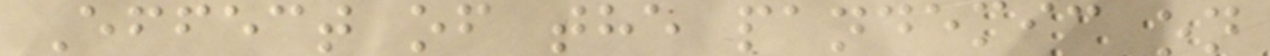Effect of the pandemic on
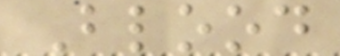Blood
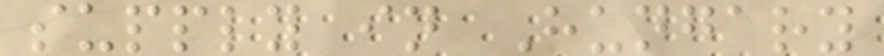supply in Hungary
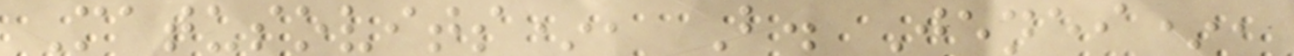Matusovits*, B. Jenei*,
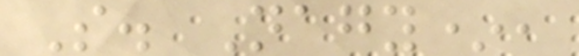S. Nagy*,
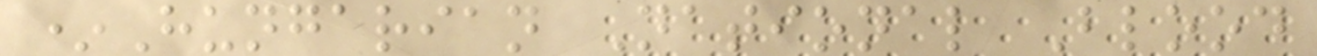*Hungarian National Blood
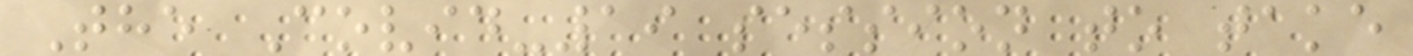The Covid-19 session to take
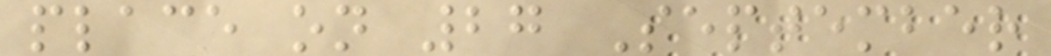place on 27 September
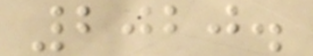2020.
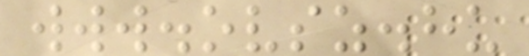www.ovsz.hu
